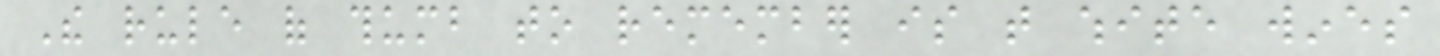The rule of thumb to remember is that white wines
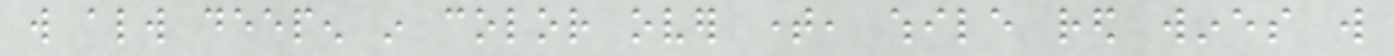will always deepen in color over time, while red wines will
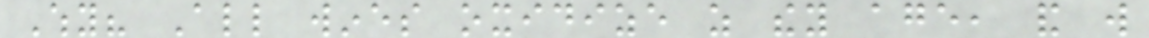Why? All wines oxidize as they age, and will
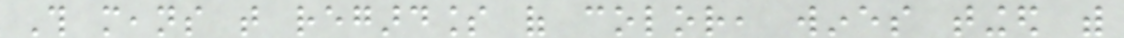This means that regardless of color, wines tinged with
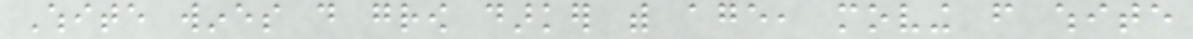White wines do grow darker with age, moving from white
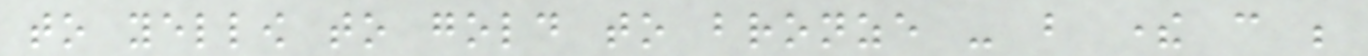to yellow to gold to bronze - but there can be
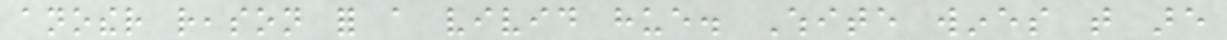another reason for a vivid hue. White wines that are
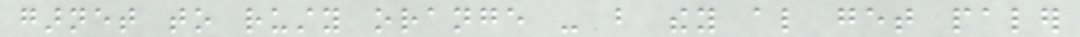garnet to rusty orange - but they also get paler
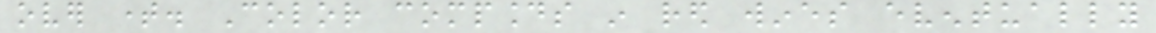over time. Color compounds in red wines eventually
